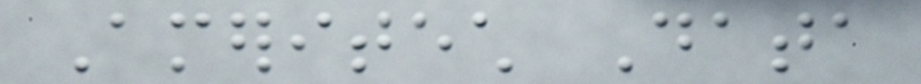Ameritech Data
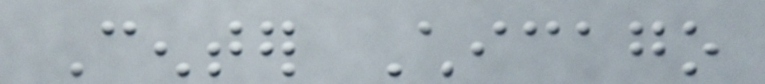Center Chicago
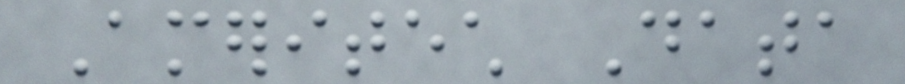Ameritech Data
